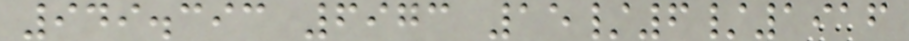949.393 6973 15/6/1916
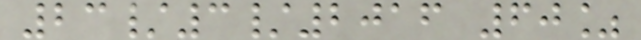23/3/2016 60%
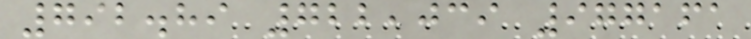792.89 722,039 977161
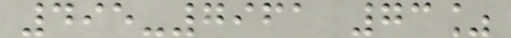495-7961 73%
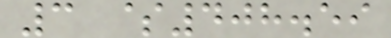3 $408.59
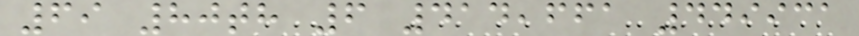69 80th 6 414,661 449931
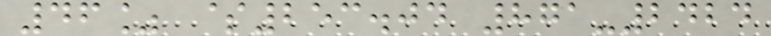46% $253.04 871-2424
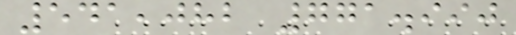541,082 771.990
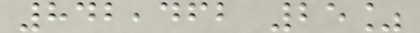842,462 25%
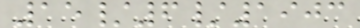15/6/1903
